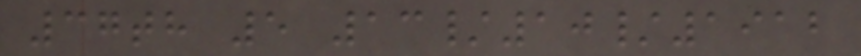37th 5 13/10/1912
